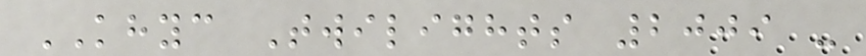KHYC Twilights 2009 -
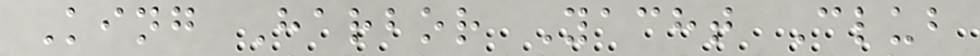King Harbor Yacht Club
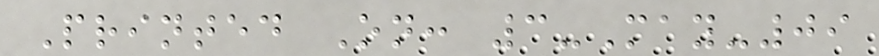Printed On: 3-May-09
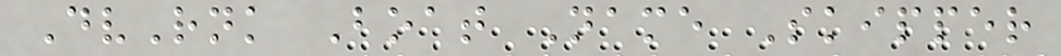DvRnk Boat Name Skipper
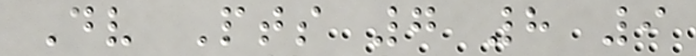Dv Pts 7 8 9
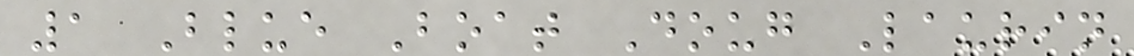1 Blue Boat Doug Laurin
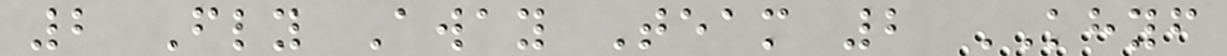2 Fly Away Team 2 KHYF
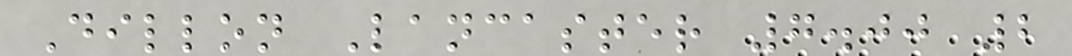Dillon Lancaster 7.00 2
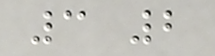3 2
